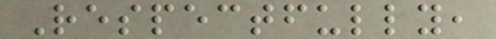Respectfully,
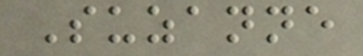Suzanne
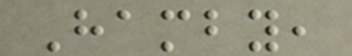Hamby,
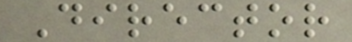Director
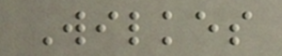Wilkes
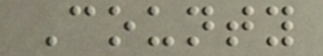County
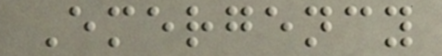Emergency
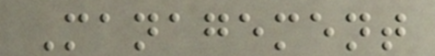Management
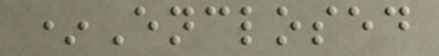*Enclosed
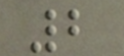2
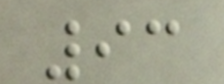93
